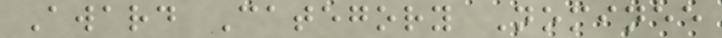Award Category Nominee
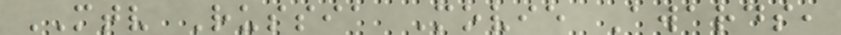MTV Russia Movie Awards,
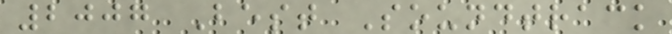2007 Best Soundtrack
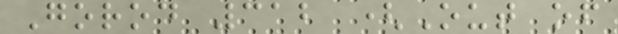Gorod 312 (Out of
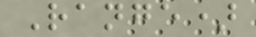Range)
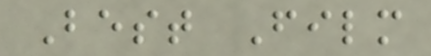Best Film
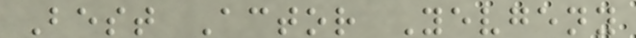Best Actor Yevgeny
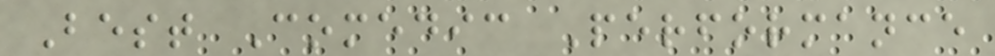Best Comedic Performance
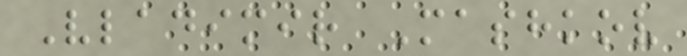Vladimir Mashkov
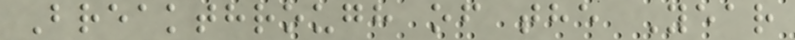Breakthrough of the Year
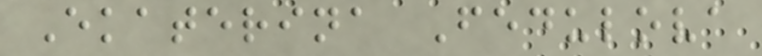Ekaterina Fedulova
